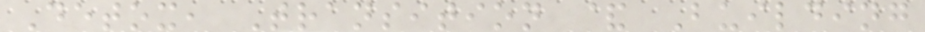Detox, Transition & Building
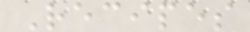Recipes
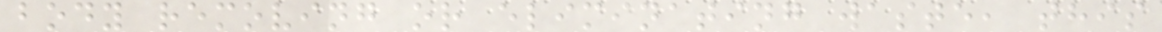body removing or eliminating waste, this
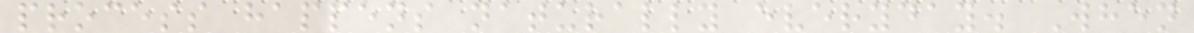process happens naturally everyday. When
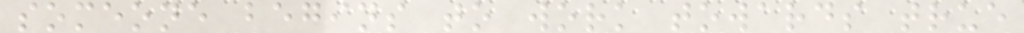someone begins to work towards true
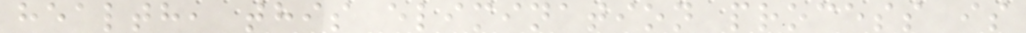health, this elimination process is
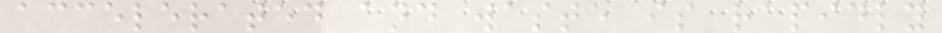accelerated and waste is rapidly
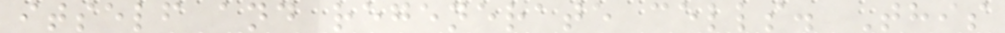itself and regenerate cells. This
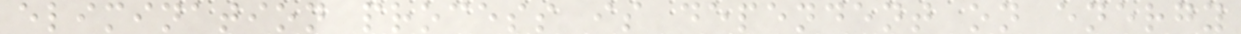elimination process is dependent on energy
